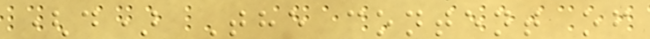(d) The content of
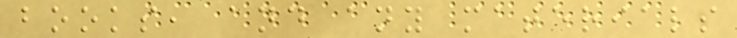books, and any materials
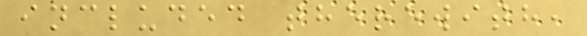included therewith,
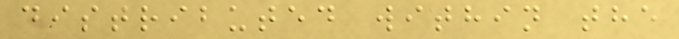distributed within the
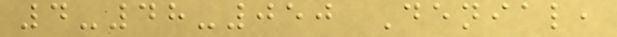4-48-050 Denial,
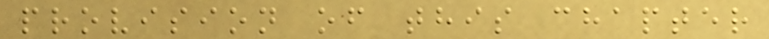provision of this chapter
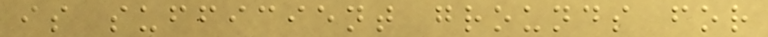is sufficient grounds for
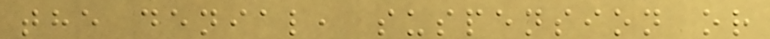the denial, suspension or
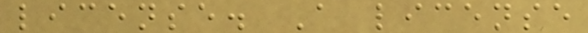license. A license
